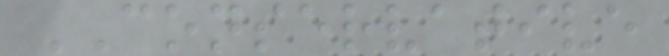CONSERVATIVE
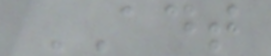ADT
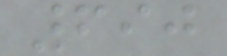690
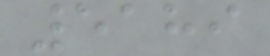5189
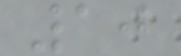10
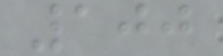100
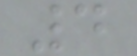4
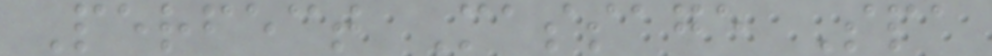Perfect Massage Spa
